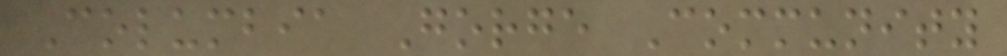Columbia Gorge Community
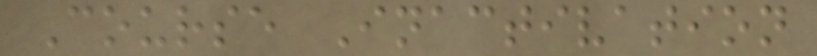Course Inactivation
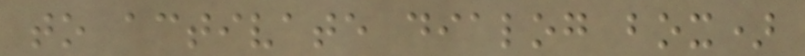to activate dialog box)
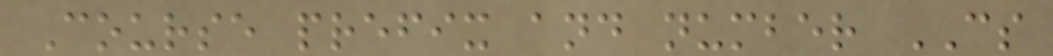Course prefix and number CS
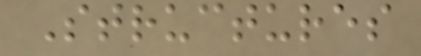Structures
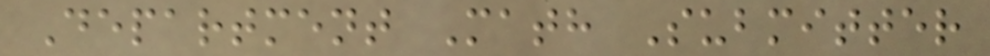Department Math Submitter
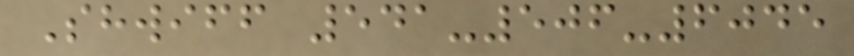Shwiff 541-506-6045
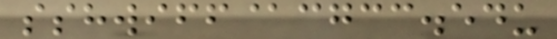sshwiff@cgcc.edu
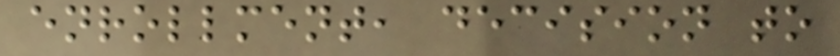enrollment, decision to
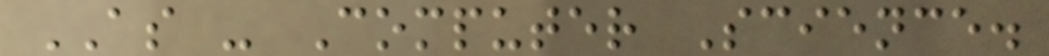AS - Computer Science.
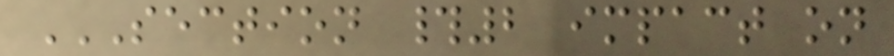SECTION #2 IMPACT ON
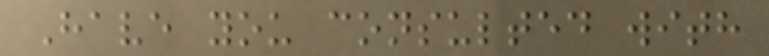Have you consulted with
